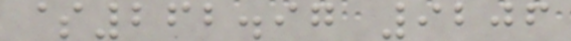$262.97 9206
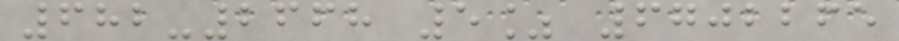682-2668 5% 6702265
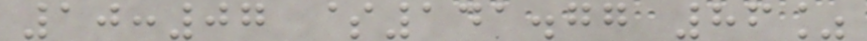10:07 $141.77 86%
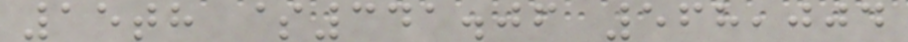15th $341.06 568,004
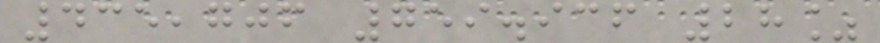435,706 759.936 28%
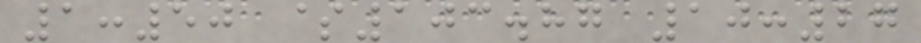1:50 $103.87 10:27
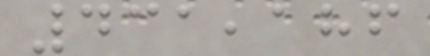431,186
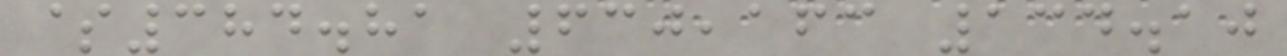$384.81 630,163 134.10
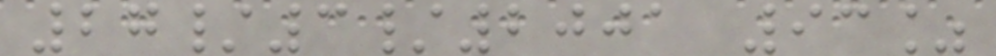27/3/2001 93%
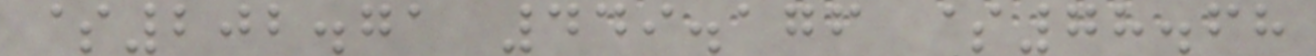$202.71 449.176 $78.68
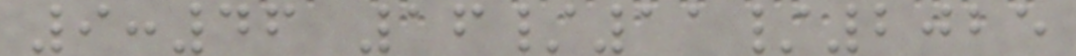9:46 16/11/2025
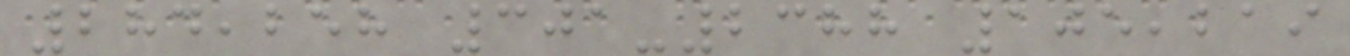284,258 301-2388 105,219
